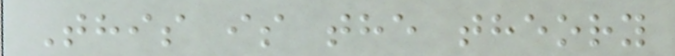This is the theory
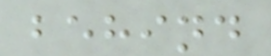behind
